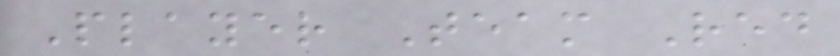Player Team Red
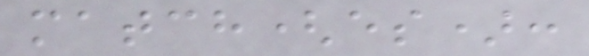match(es):
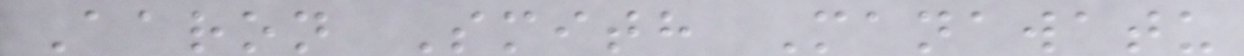Aaron Smith Manawatu
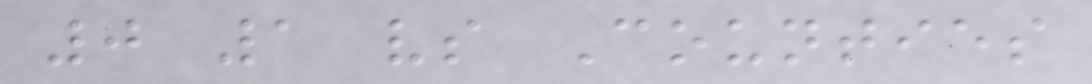0 1 vs Counties
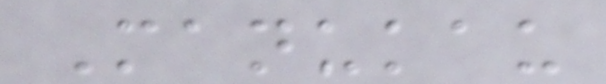Manukau
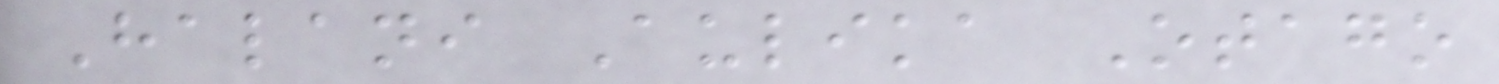Halani Aulika Otago
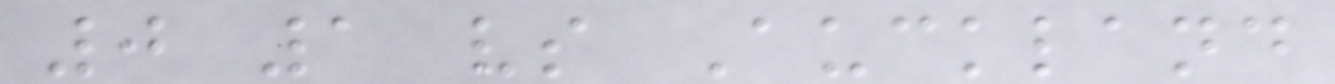0 1 vs Auckland
